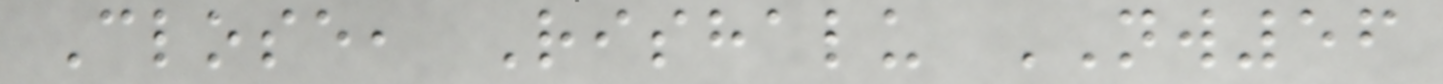Close, Rishalu NW56
